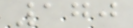170
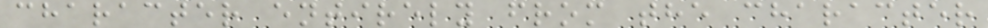character entirely from the character
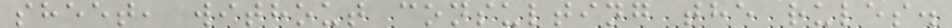sheet, without consulting the rules.
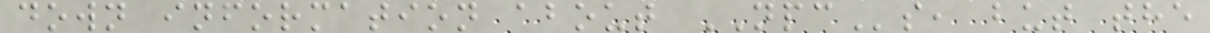down information about NPCs, but the
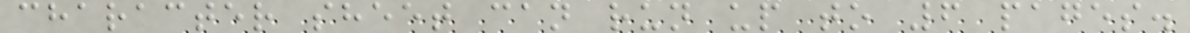character sheet can run up to 6 pages.
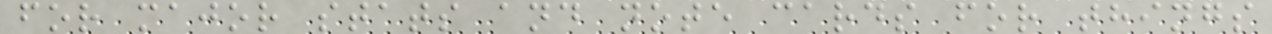for major stats and note cards for things
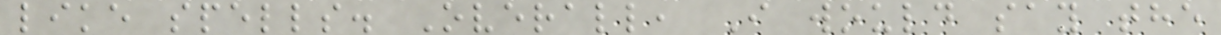like spells. Overall, I would say the
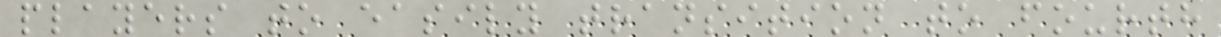players to easily transition to fourth
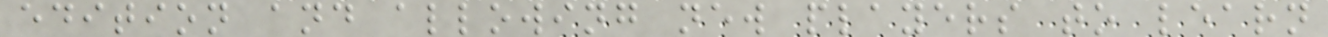edition and allowing new players to learn
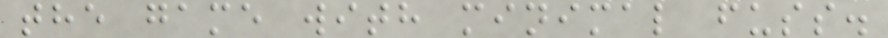the game with minimal fuss.
